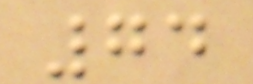74
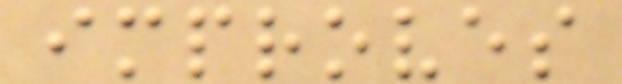improves
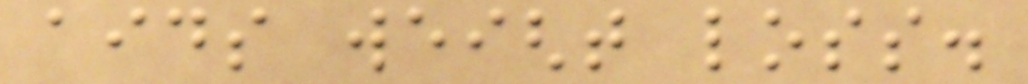aids weight loss.
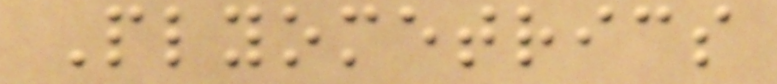Plyometrics
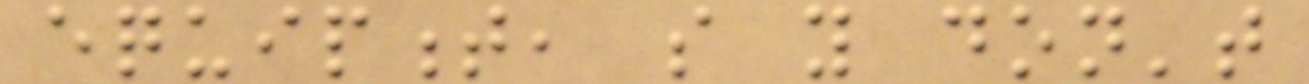equipment, so you don't
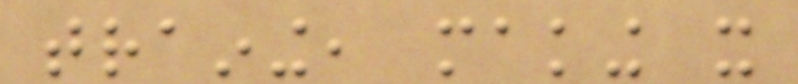training, making it
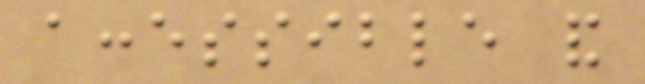accessible and
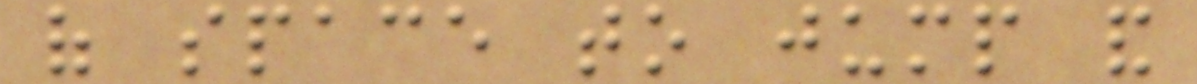of space to jump and
